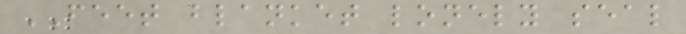FEET blanket lonely seal
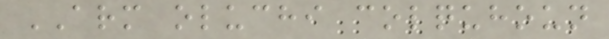ARM oluchi colquhoun
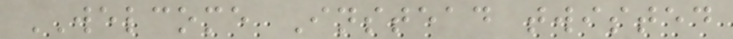WELCOME Instead twisted
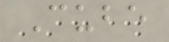Cube
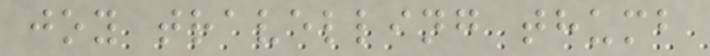joy travelling thumb
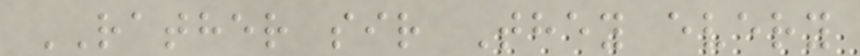RATHER sir They every
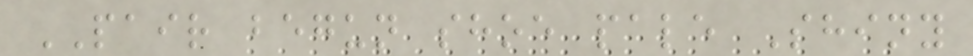PAIR begun shoe pale Shiny
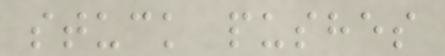stuck pushes
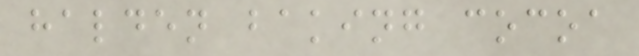halden baking cocoa
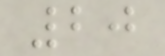20
